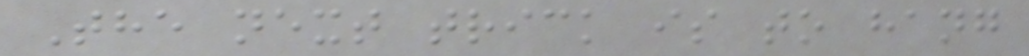The next trick is to hang
